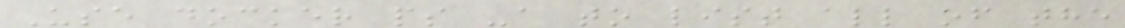Use docker ps -a to list all of the
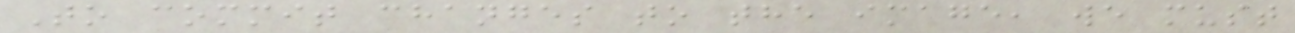To commit changes to the image, we must
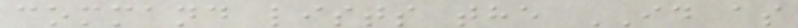command lists the ID as
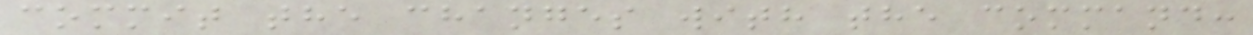commit the changes with the command:
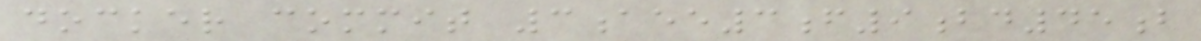docker commit 3aee3f9bd45b
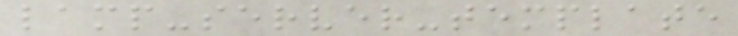lamp-server-template
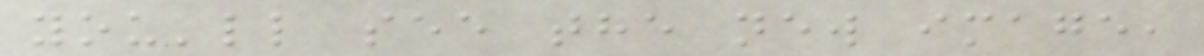you'll see the new image,
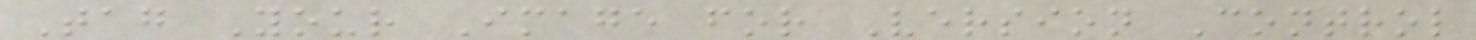Tag Your Image for Version Control
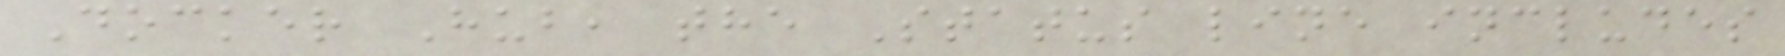Docker Hub, the Status line includes
